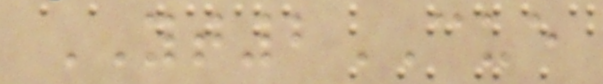YT2CUE
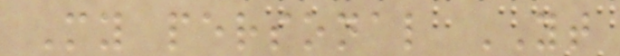My personal YT
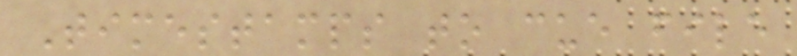Timestamps to cue file
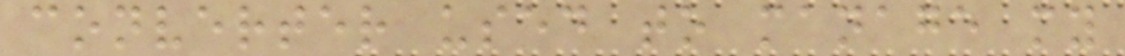converter used to manage my
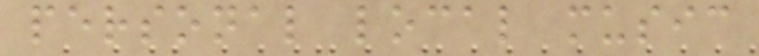personal local music
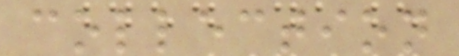collection
